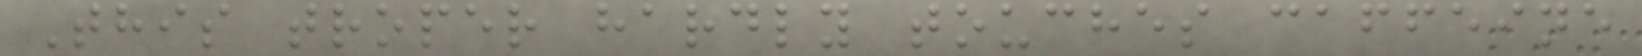This troper hardly touches caffeine
